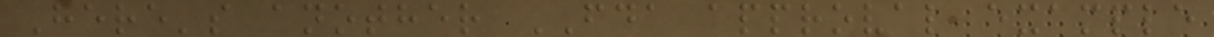Here's another FDA approval example
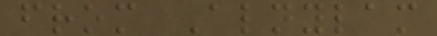from Alnylam
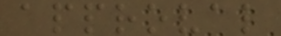approval
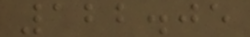122.05
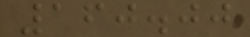160.00
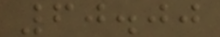60.00
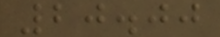20.00
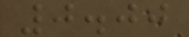0.00
